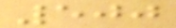500
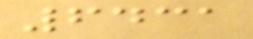6431
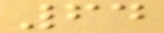64
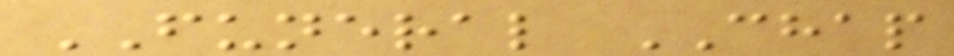FUNERAL CHAP
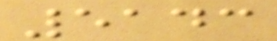5143
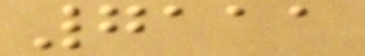7111
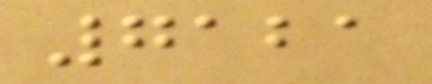7121
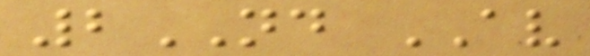2ND AV
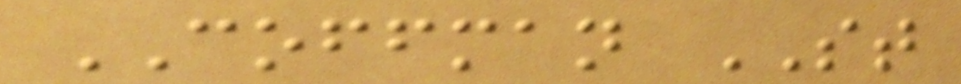COFFMAN ST
